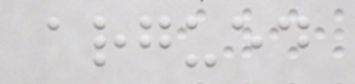argued
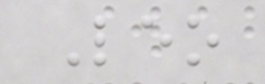Leo
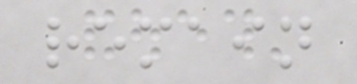remain
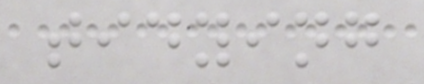tidying
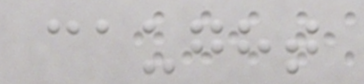caught
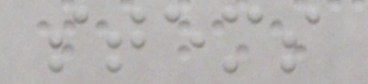stems
